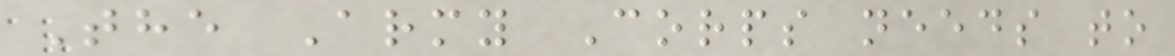The Army Corps needs to
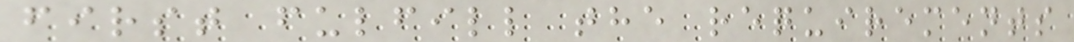first fulfill the requirements
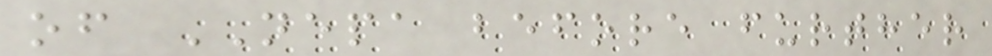of NEPA before further
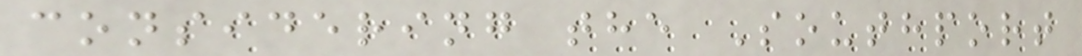considering the Southport
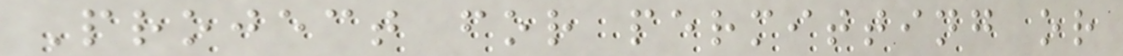Project for permitting or
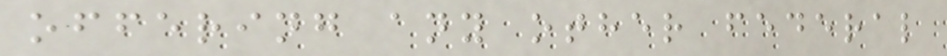offering any other federal
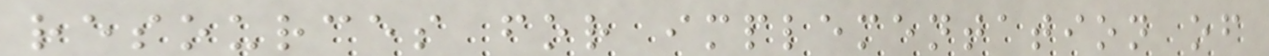resources for implementation of
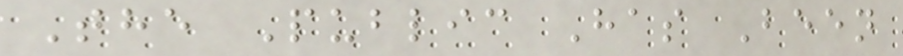The Public Has Been
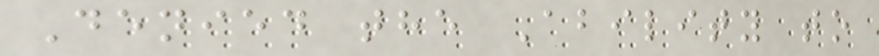Denied the Ability to
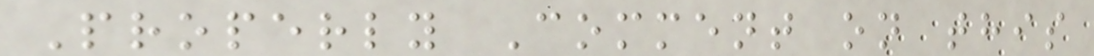Properly Comment on this
